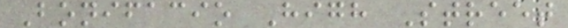Bonifacio High Street
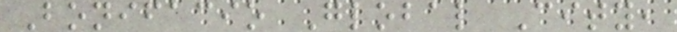Bonifacio Global City,
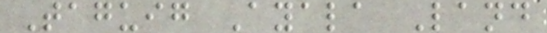Taguig Ayala Land
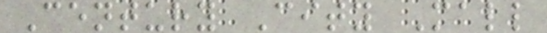Century City Mall
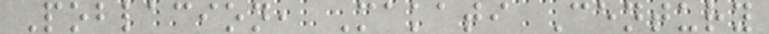Poblacion, Makati Century
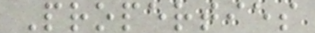Properties
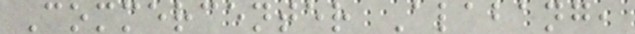Commercenter Alabang,
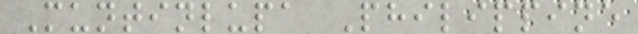Muntinlupa Philippine
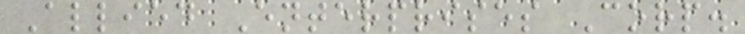Allied Enterprises Corp.
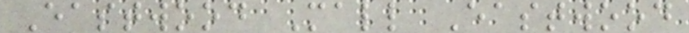Eastwood Mall Eastwood
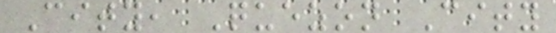City, Quezon City
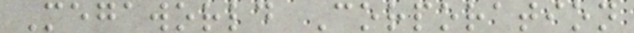Megaworld Corporation
